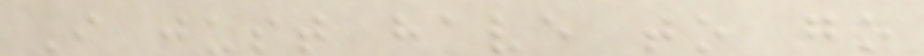I just have to go
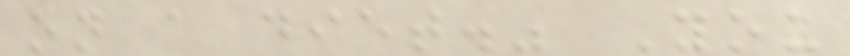on a diet." You
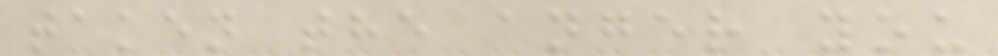taken the anger you
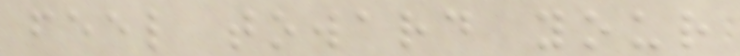feel toward your
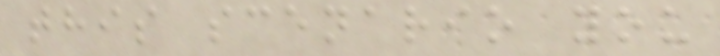this scenario you
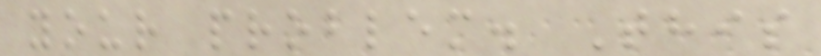your problem. This
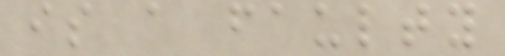is a faulty
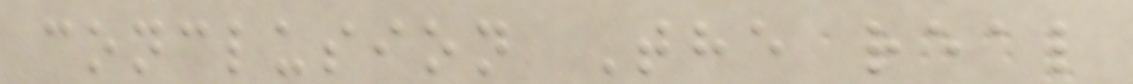conclusion The real
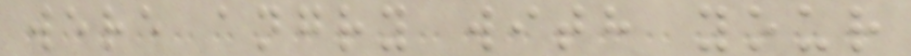were angry with your
